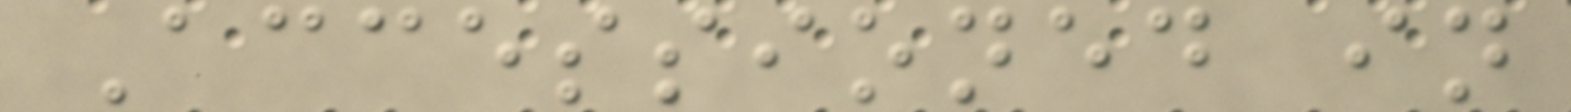Accessioned in
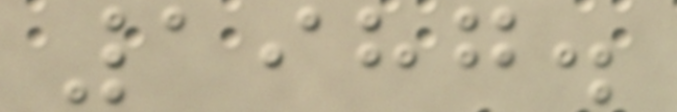1987.
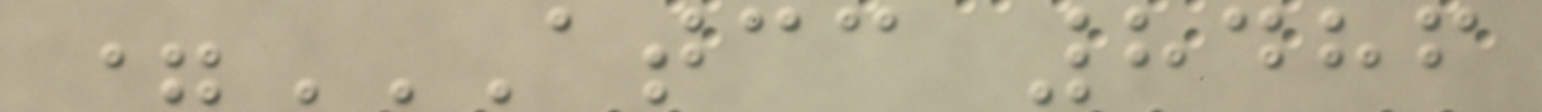=ATCC 8486
